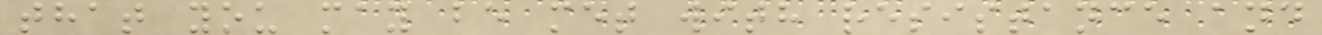that you may be met with resistance and
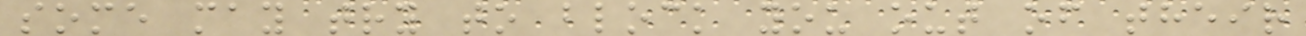some may try to block you out of their
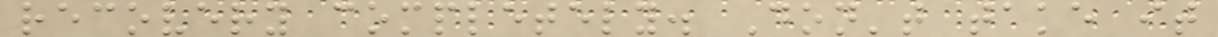recovery completely. Don't take it
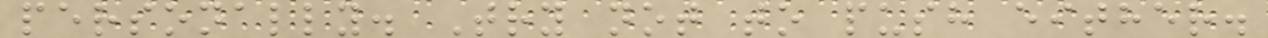personally. Try not to push either.
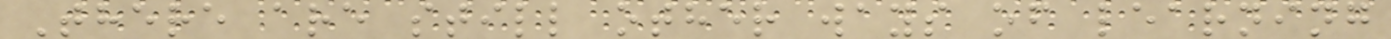There are still other ways of learning
